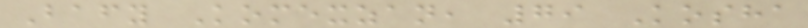Bafy Komexzan, 79 Kosha
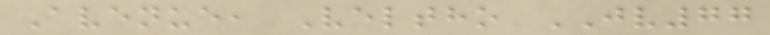Avenue, Veltho JV77
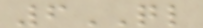6QL
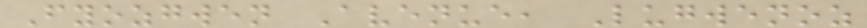Fyozgwen Avenue, Lugwenoz
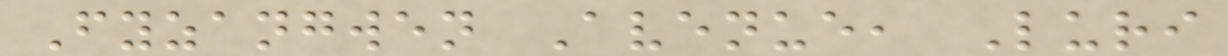Fyzangwen Avenue, Luri
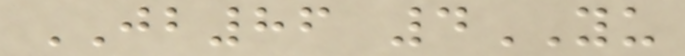JB86 4YU
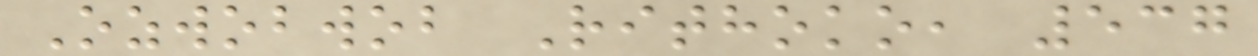Ozwobwob Rithoko, 537
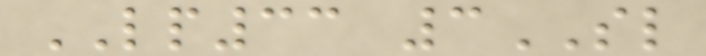LP33 3SL
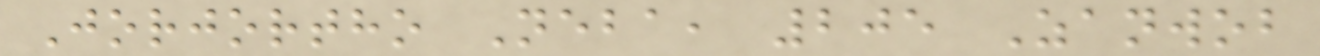Jorjortho Neba, 205 Zanwob
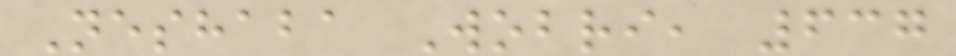Neshaba Wobri, 637
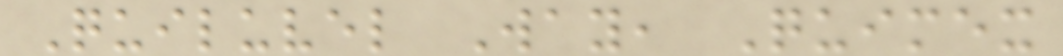Quiluvel Way, Quimex
